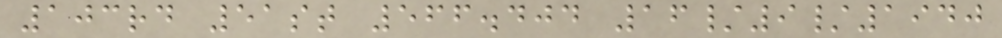103rd 51st 566.404 16/9/1940
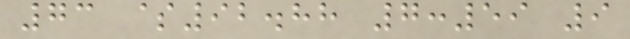73 $92.88 7:59 9
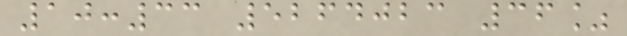10:33 5264023 36%
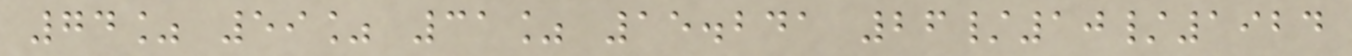74% 59% 31% 15.241 26/10/1924
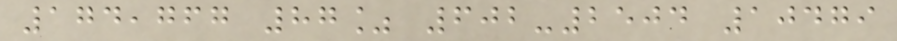174,767 87% 602-2504 10479
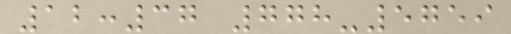12:37 778-5759
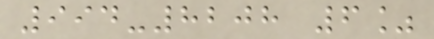994-8208 6%
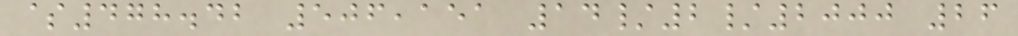$478.42 506,151 14/2/2000 26
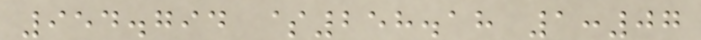954.794 $258.18 1:07
